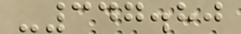-347.80
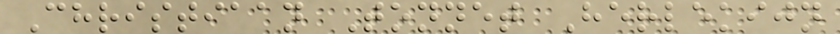Christiaan Tonnet Herlekijn
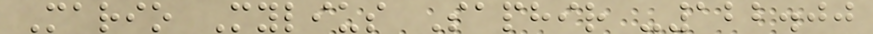Mario Mylius Saphir -122.00
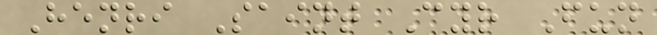Henri Saint Cyr Fun
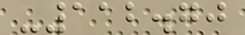-112.70
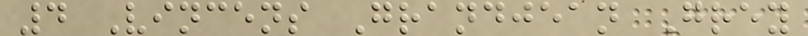4 Vincens Grandjean Grey
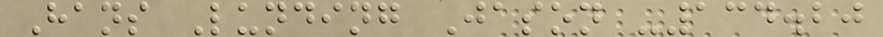Hans Lunding Jason -134.20
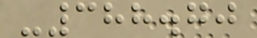-388.70
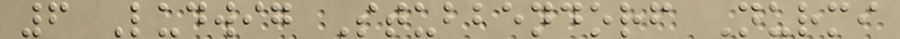6 Ludwig Stubbendorf Nurmi
